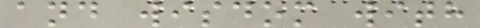and wisdom with
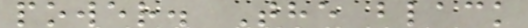power. The black
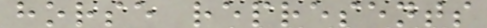horse represents
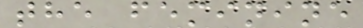the feminine
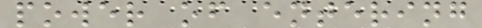power of entering
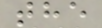the
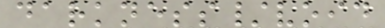darkness/void
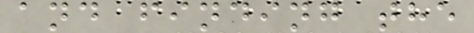and finding the
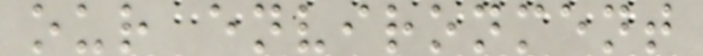our environment
